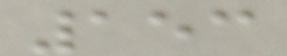153
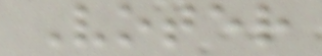Voter
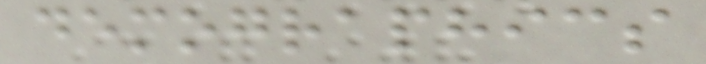demographics
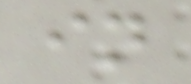in
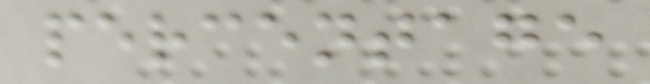percentage
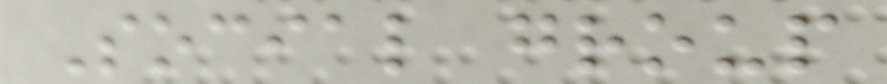Social group
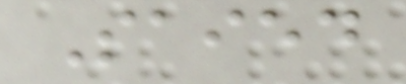Saied
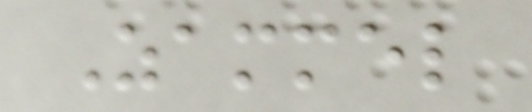Zammel
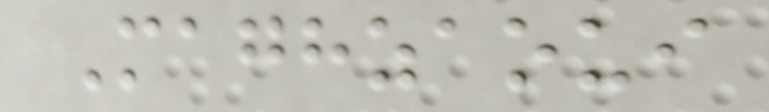Maghzaoui
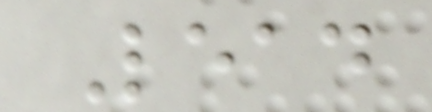Lead
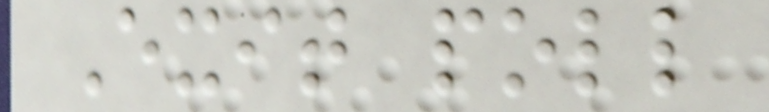Exit poll
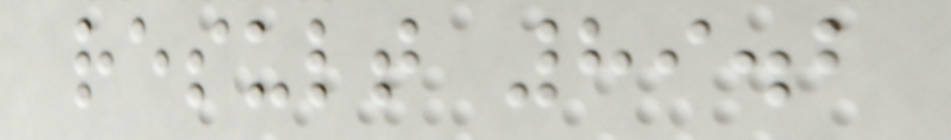result 89.2
